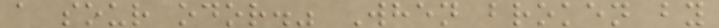a sour odor." When broken by
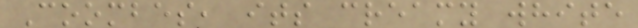Coombes, its creamy white
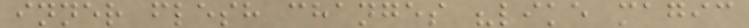inner flesh changes "like magic
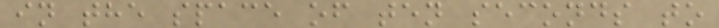in the space of ten seconds to
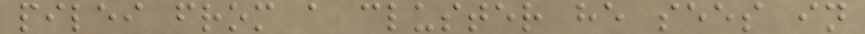pilei from a cluster he sees in
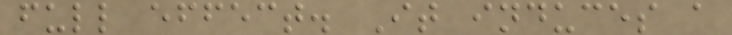full effect. It induces a
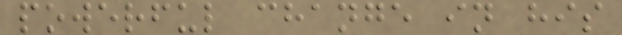powerful change in his
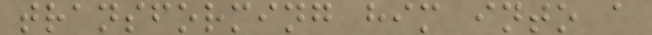transforming him into a
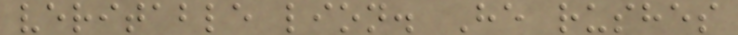veritable lion. He rushes
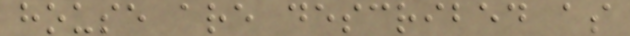house are described as
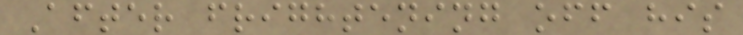After frightening off his
